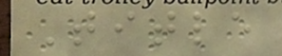Title
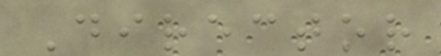Director
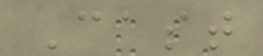Cast
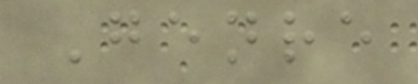Genre
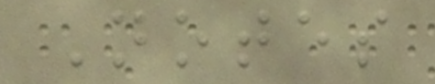Notes
